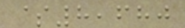$8,680
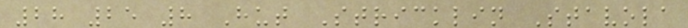28 25 8 Hut Stricklin Stavola
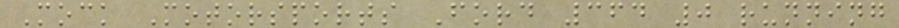Mock Motorsports Ford 364 0 running
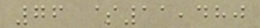76 $11,480
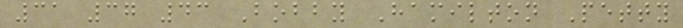31 37 43 Bobby Hamilton Petty
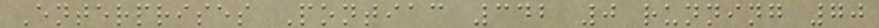Enterprises Pontiac 342 0 running 70
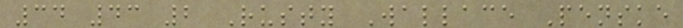34 43 2 Rusty Wallace Penske
